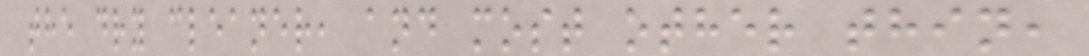the dry cleaner, and most other thin,
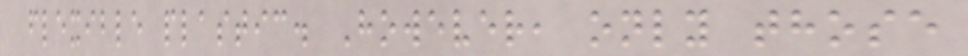flexible plastic. However, only those
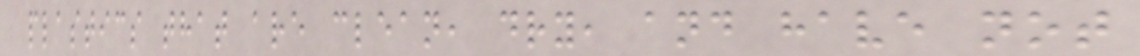plastics that are clean, dry, and have not
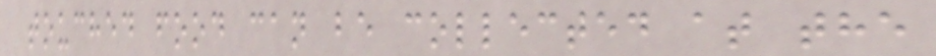touched food can be collected at the
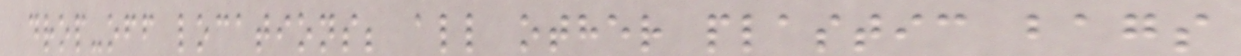drop-off locations; all other plastic bags
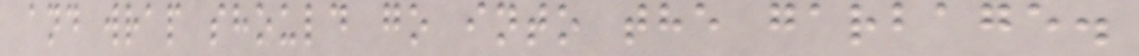and wrap should go into the garbage.
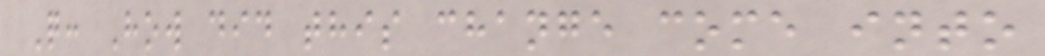Q: How did this change come into
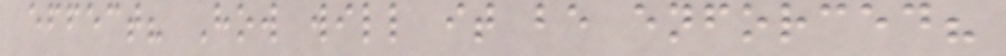effect? How will it be enforced?
